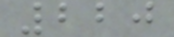220
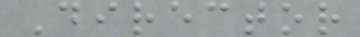Director
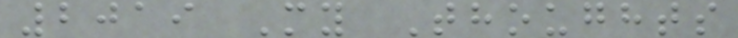2019 My Thoughts
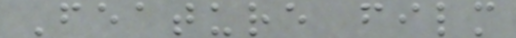Feature film
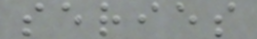series
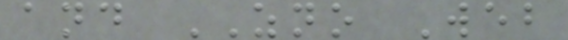and ZNO Web
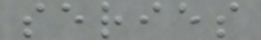series
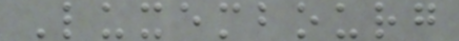Luxembourg
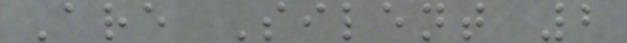Are Silent 2
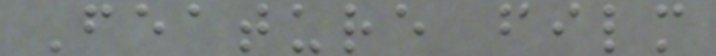Feature film
